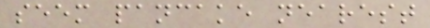seem pancake nearest
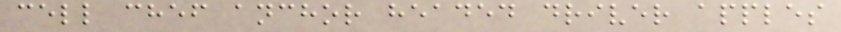cell chef anchor headed driver apples
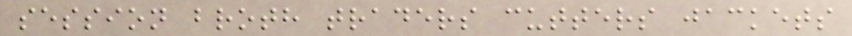session broth traders cutters jackets
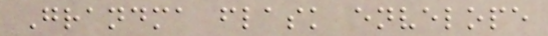Grandma flask envelope
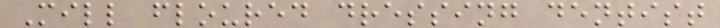Mill floured dressing dentist
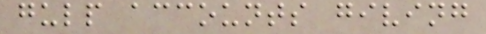gulp accounts giving
